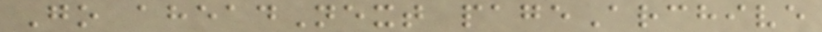Go aheadNext pageArchive
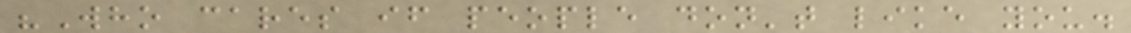"Who cares if people don't like you.
